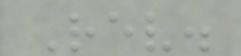Rev.
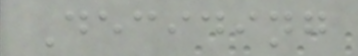Deciding
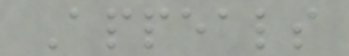Appeals
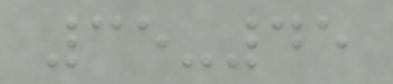35-45
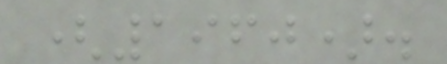(1960).
